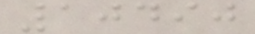10490
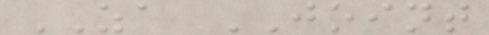ZA JOINT
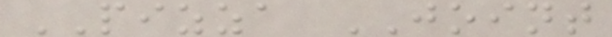PIZZA JOINT
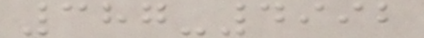387-4992
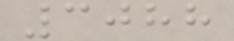3088
